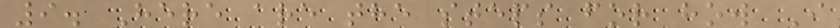9. Here are the steps for how I
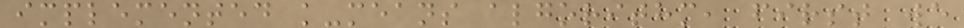implemented k-means algorithm, first we
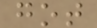got
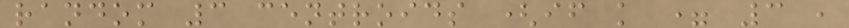random 3 centroids (if k = 3 ,
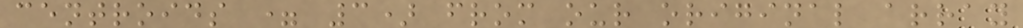centroids = 3) from our original array
